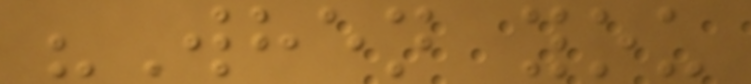"When you
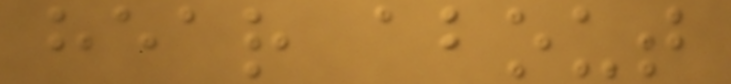hear about
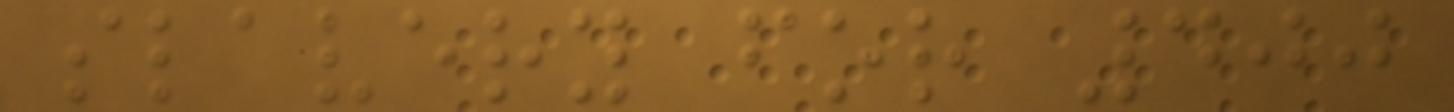slavery for 400
